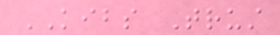KIBS Trust
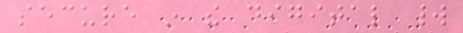secure in the digital world
